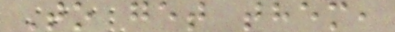To get them,
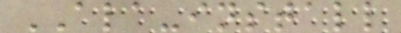ALA-install
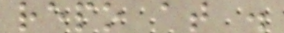repo at .
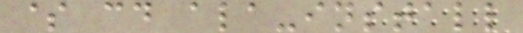$ cd ala-install
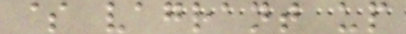$ vagrant up
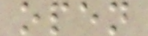open
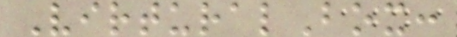VirturalBox:
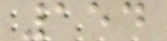154
